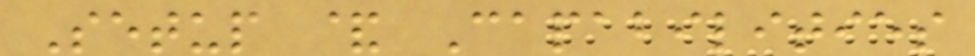Setup & Capabilities
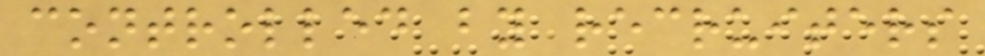controlled by recruiters
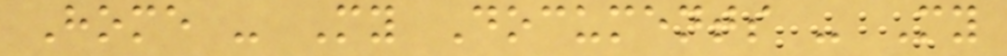Home - My Documents - My
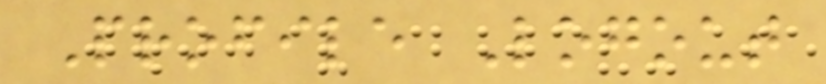Profile Logout
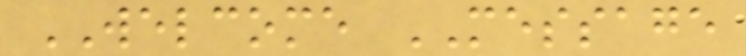WELCOME MESSAGE
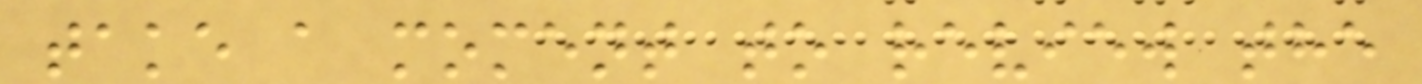take a moment to review the
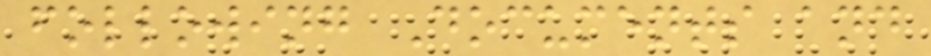following Documents and
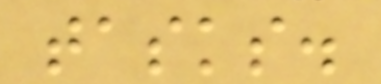tasks.
